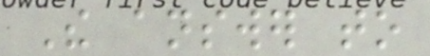The answer to
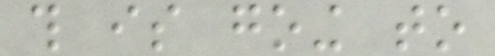this is going to
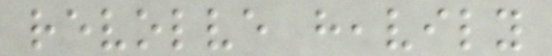revolve heavily
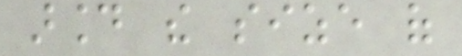around the size of
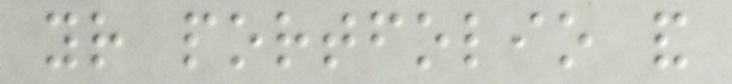your portfolio and
